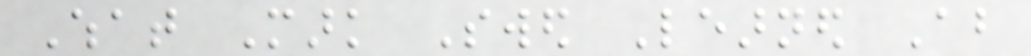What Mark Swed Learned About
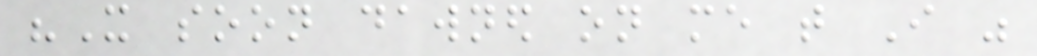"It soon dawned on me that I was
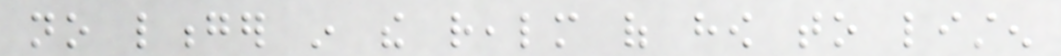no longer in the realm of how to listen
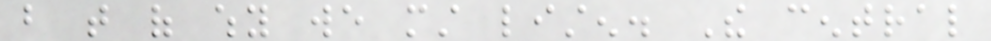but that of why we must listen. The central
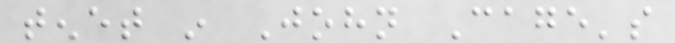tenet in John Cage's
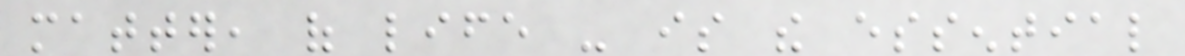matter, of life - is the essential
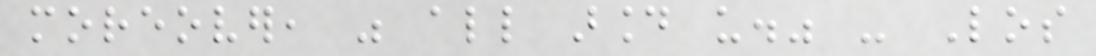moreover, was all around us." - Los
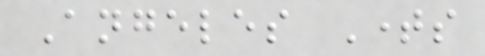Angeles Times
